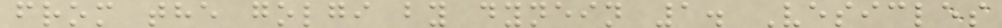from the golgi by dynein 1. Vesicles
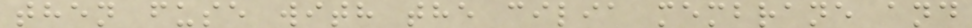then fuse with the cilia membrane and
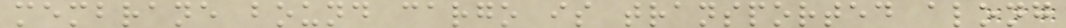membrane bound cargo is transported along
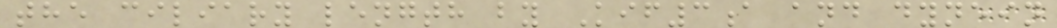the ciliary length by Kif3a and dynein
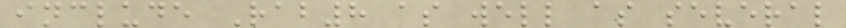include Rab8 as well as several
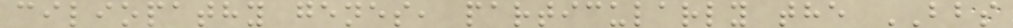ciliopathy genes, particularly the BBS
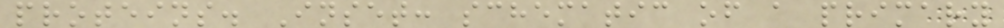proteins. Inset: schematic of a primary
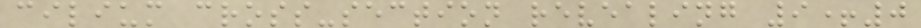cilium cross-section revealing 9+0
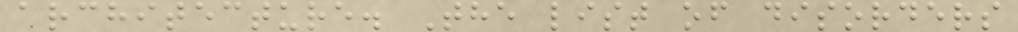architecture. The list of disorders
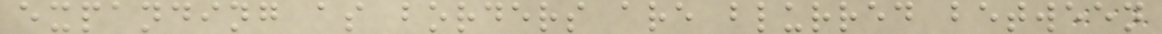expanding as borders are blurred between
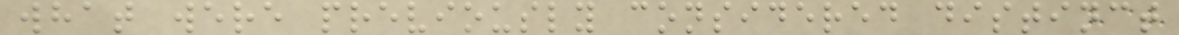what were previously considered distinct
